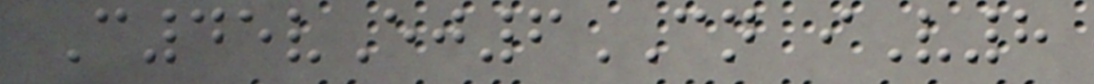C45vEj6CN iV8
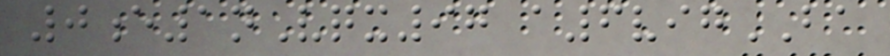0e1nVqx97 a6vigBA
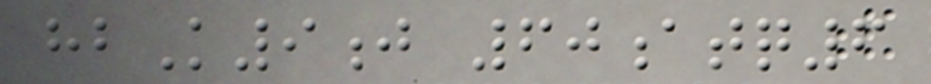hbK9j 60atq6
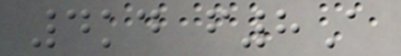4kd f8A
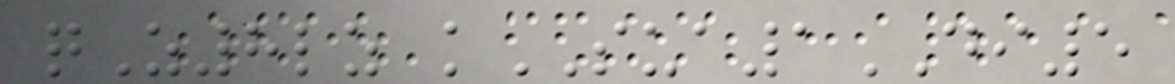qZ8lz kSUA1DI5
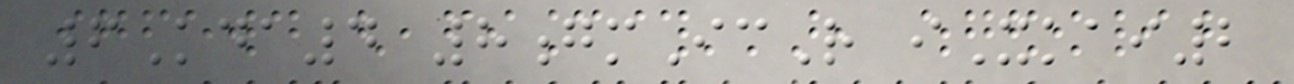6Kda4 8gmIcR iXkai2
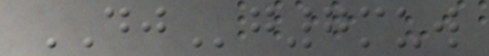DJg7muw
